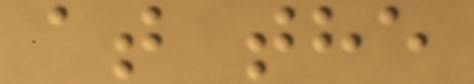at the
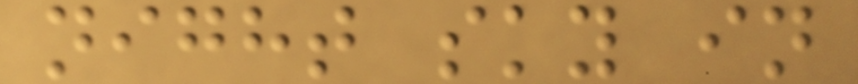night sky in
